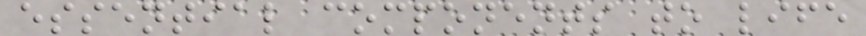essential components to life
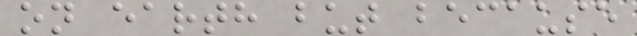on earth but because
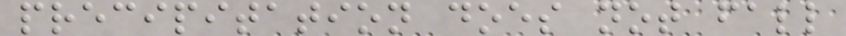precipitation does not fall
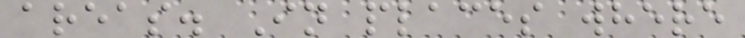areas. In places where
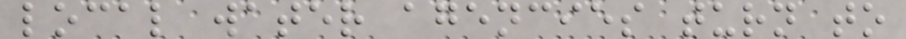local water agencies turn to
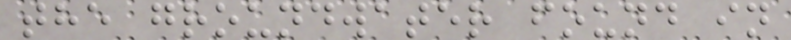the groundwater found in
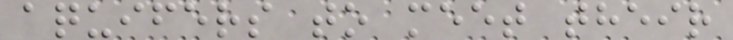aquifers to meet their
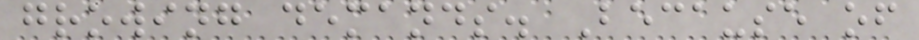growing demands. Because of
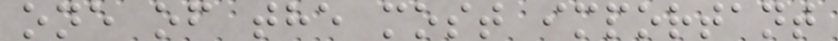one of the most important
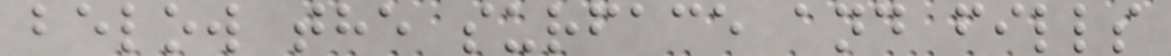below the surface and fills
